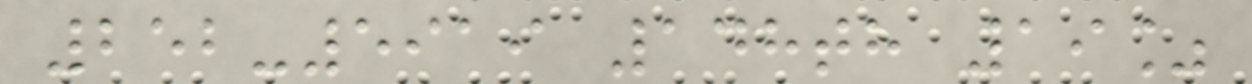252-5919 148th 19%
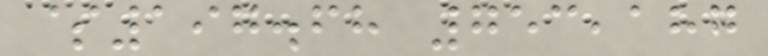$197.68 753,187
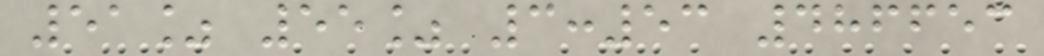51% 55% 3:53 486653
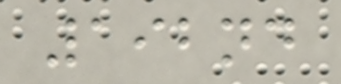192nd
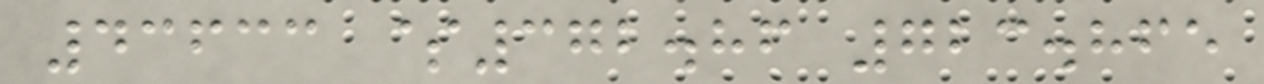43633 $372.86 723.865
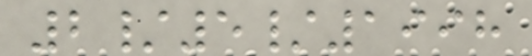2/5/1998
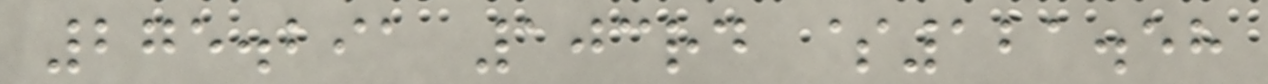275.291 103rd $121.58
